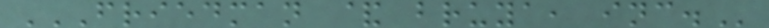FRIEDMAN & BRUYA, INC.
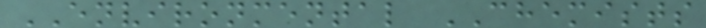ENVIRONMENTAL CHEMISTS
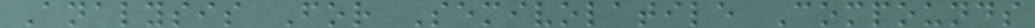Analysis For Semivolatile Compounds
